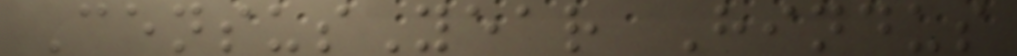CensusYear Hindus
